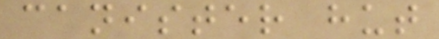canister hut
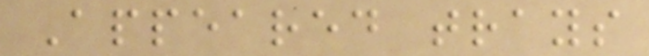Appeared trays
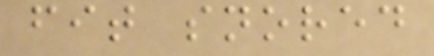fit snored
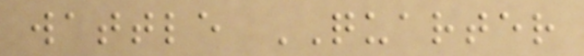wattle QUARTER
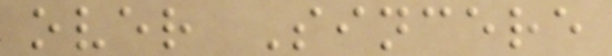over Sincere
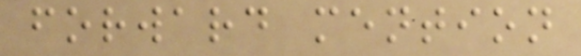forward mention
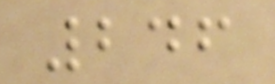246
